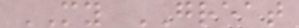MY GREAT
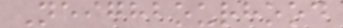Neighbourhood
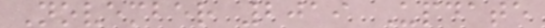November 2019 Update
